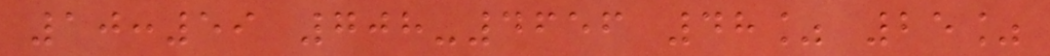10:59 708-4656 48% 25%
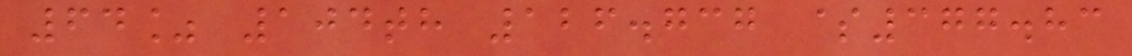64% 104th 126.737 $377.83
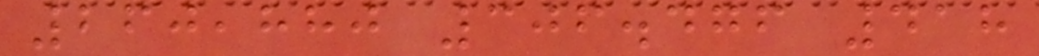260,880 306.476 418
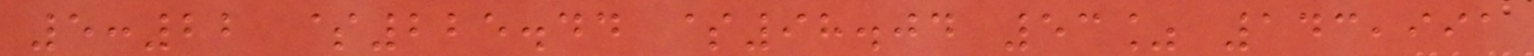5:22 $225.44 $98.04 53% 143,991
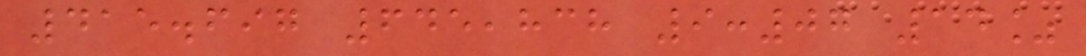415.697 645,838 9:07 14%
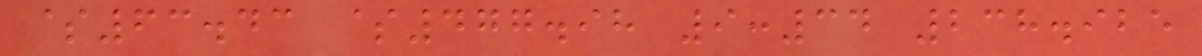$63.43 $477.98 9:34 238.925
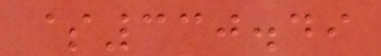$330.49
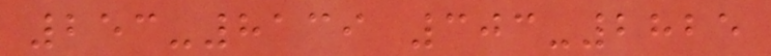253-8139 303-2825
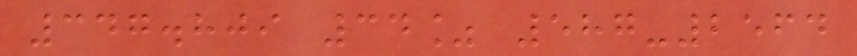347.809 34% 587-2564
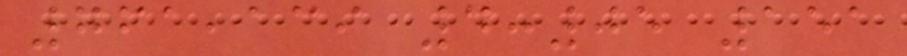761,139 4:05 151
